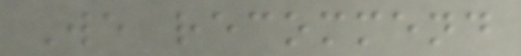We recommend
